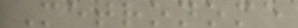Metronome
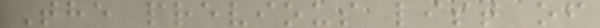The previous list of
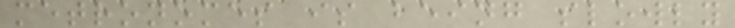metronomes is being slowly
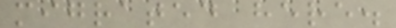migrated here.
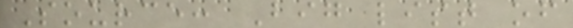Source: Big list of
